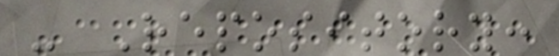- Repository:
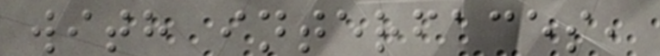with interfaces,
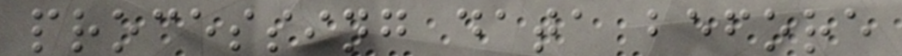processing data before
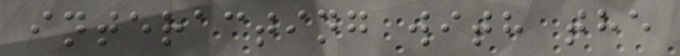interacting with the
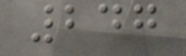247
